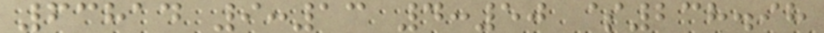63814 9:13 4:50 $238.98
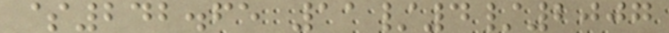$242.65 11/4/2007
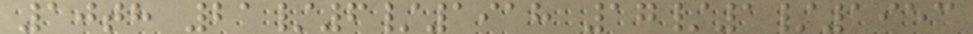10th 21/6/1918 17/1/1953
